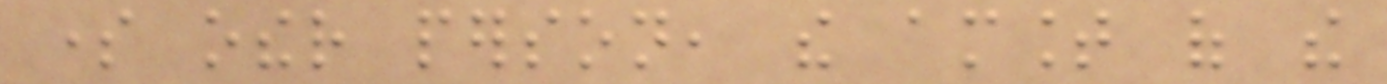some other person, the amount of the
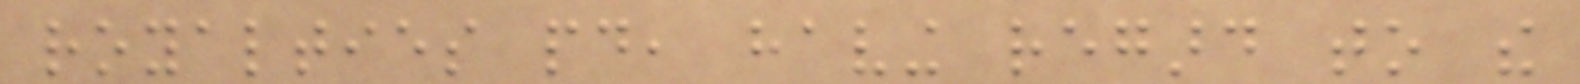royalties paid, having regard to the
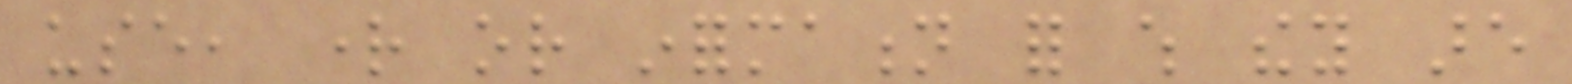use, right or information for which they are
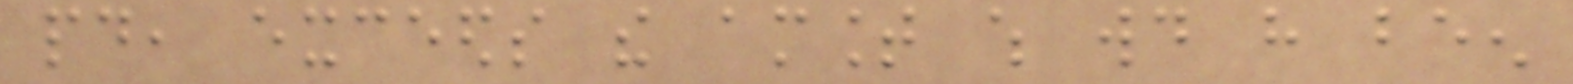paid, exceeds the amount which would have been
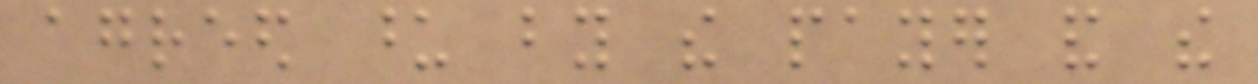agreed upon by the payer and the
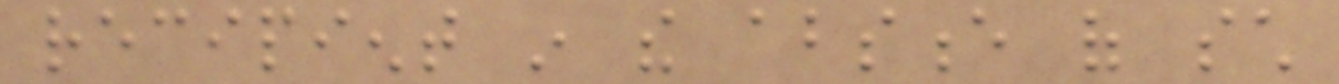recipient in the absence of such
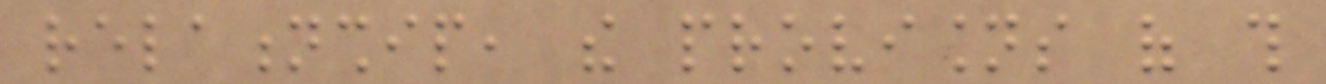relationship, the provisions of this
